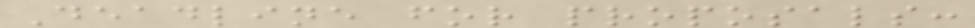Deadline for proposals:
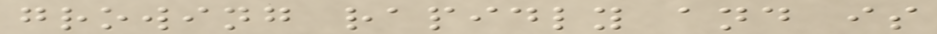growing rapidly and is
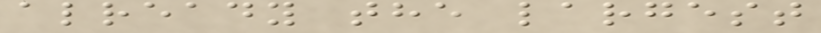already the largest
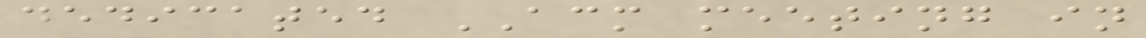dedicated ACM meeting in
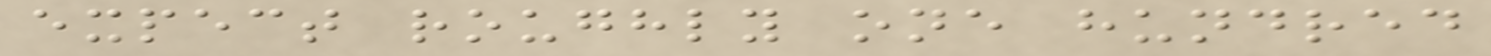expect roughly one hundred
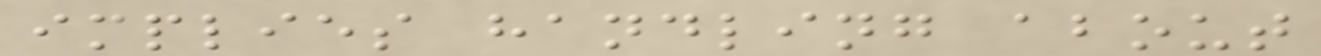implies handling about
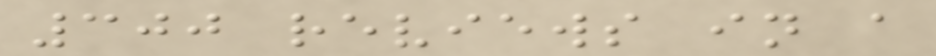300 reviews in a
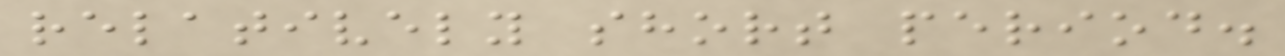relatively short period.
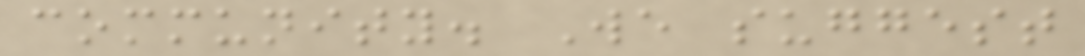community. We suggest
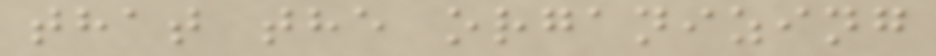that the organizing
